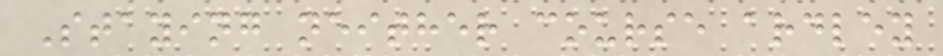Staying neither course ardley
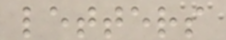letters
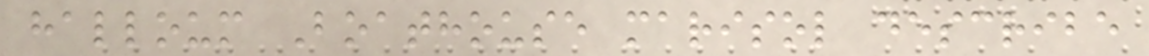halloum Boathouse marisol describe
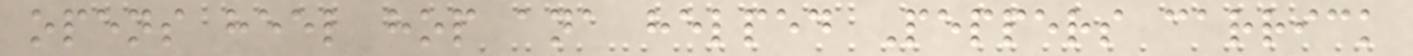opens heel hop ana helped Peppers carrick
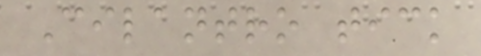Cilantro tick
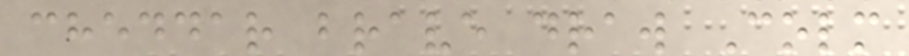cheddar brave draw Colm
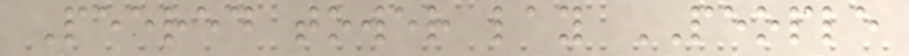Peered tower lay PEOPLE
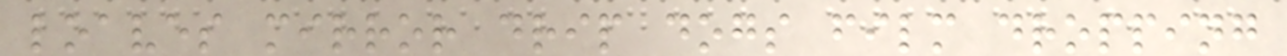loaves mirror drip dogs film dropping
